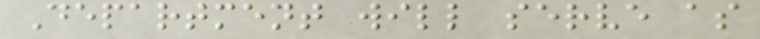Department will serve as
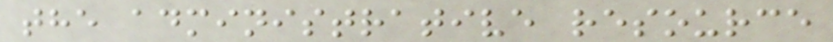the administrative resource
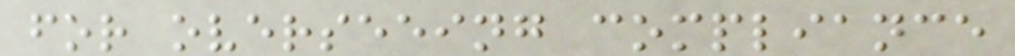for overseeing compliance
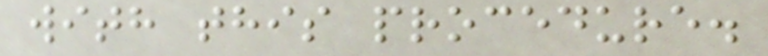with this procedure.
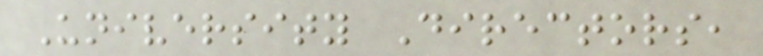University Directors,
